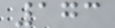173
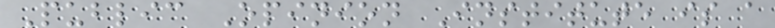Public Opinion Institute is a
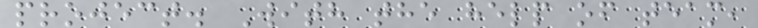project. With the help of team,
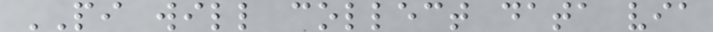PI will collect data via
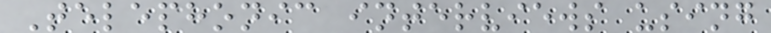Telephonic interviews using
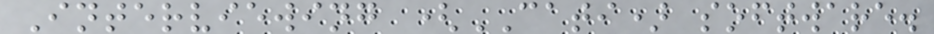Interviewing (CATI) software.
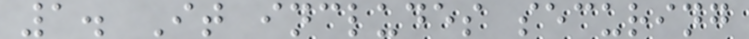1. It includes securing
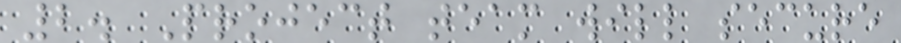2. Project team will secure
